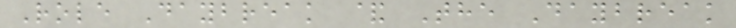Role Daybreak & The Daybreak
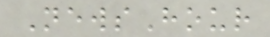NewsHour
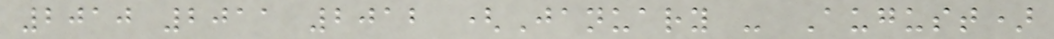2010 2011 2012 (January - August)
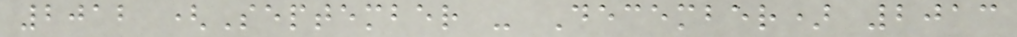2012 (September - December) 2013
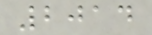2014
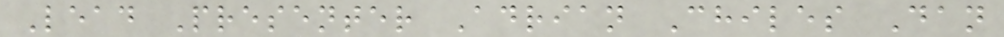Lead Presenter Adrian Chiles Dan
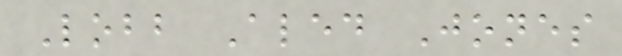Lobb Aled Jones
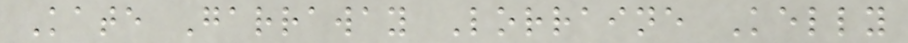Kate Garraway Lorraine Kelly
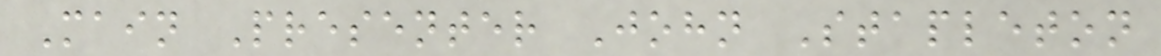Main Presenter John Stapleton
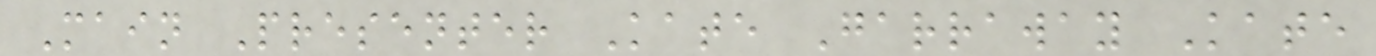Main Presenter Kate Garraway Kate
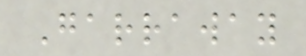Garraway
